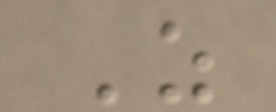As
